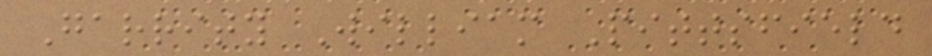Garrity William Pittsfield
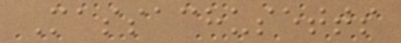Massachusetts
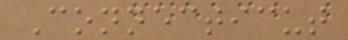Connecticut
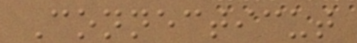Connecticut
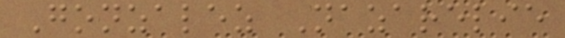Gonzalez Nazarelie
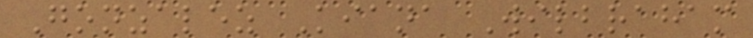Gonzalez Kiana Wilbraham
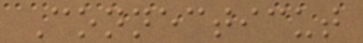Connecticut
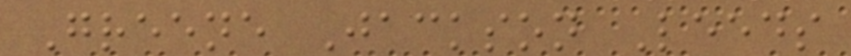Greene Jackson Leeds
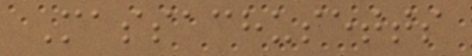Massachusetts
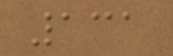131
